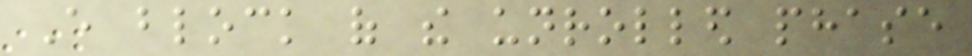Every block of the unrolled phase
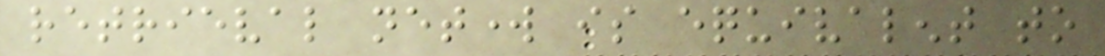retrieval network is equivalent to
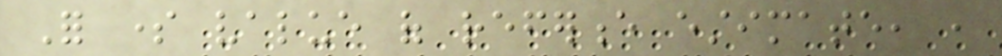For some value of reference estimate, ,
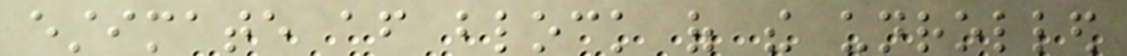estimate after block of the unrolled
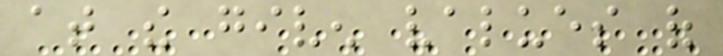at the given values of
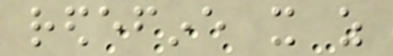redefine it as
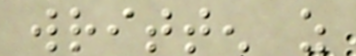written as
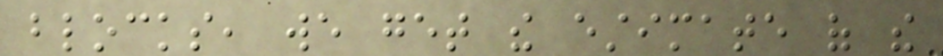blocks, we get the estimate of the
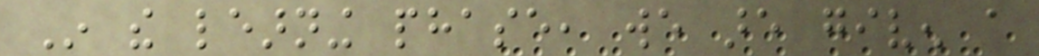In the learning phase, we are given a
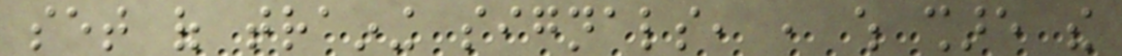set of training signals, , which share the
